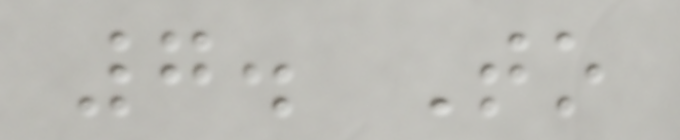7. To
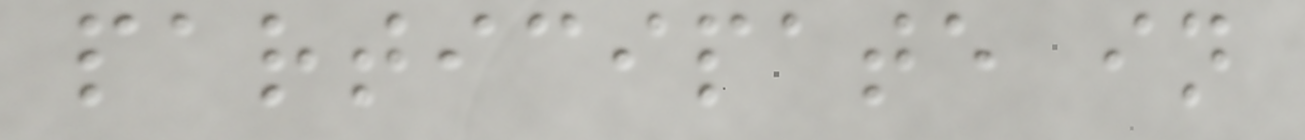participate in
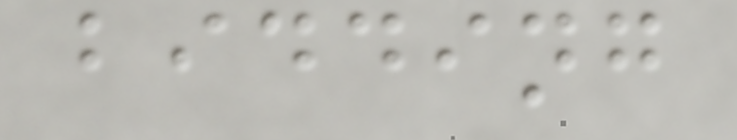bidding
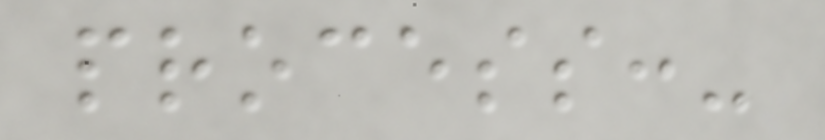process:-
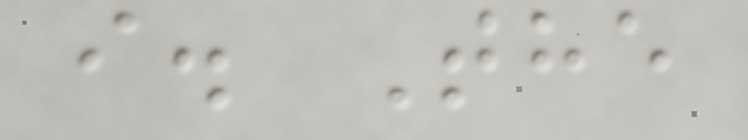i. The
